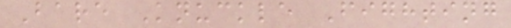Bare Knuckle Fighting
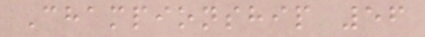Championship 56
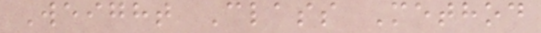Weight Class Method
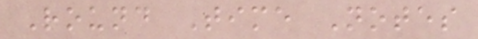Round Time Notes
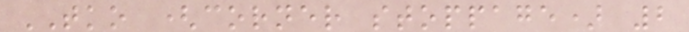TKO (corner stoppage) 2
